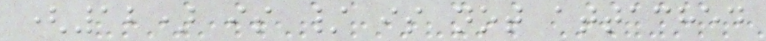(12) is / is not attached
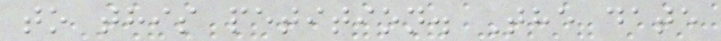to this petition. The date
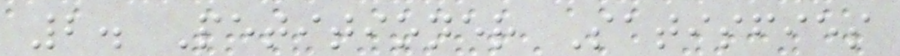2. Petitioner Satisfies
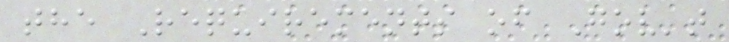the Requirements of Gov't
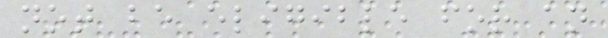not be eligible for an
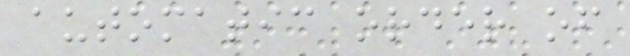automatic order of
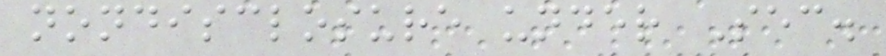nondisclosure under Sec.
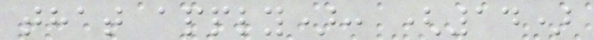that apply): (14)
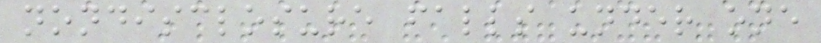nondisclosure falls under one
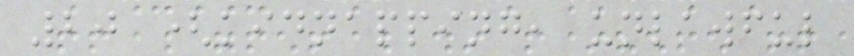20 (kidnapping, unlawful
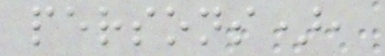persons),
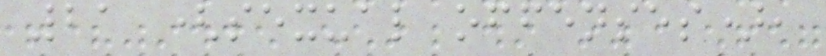21 (sexual offenses),
